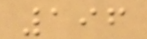196
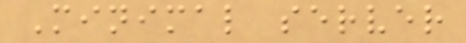Minimal server
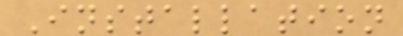Installation
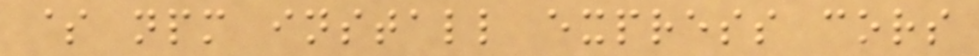$ npm install express cors
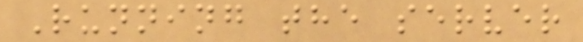Running the server
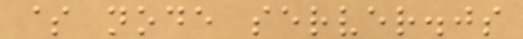$ node server.js
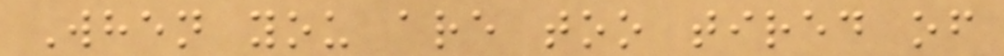When you are too tired of
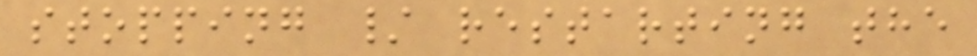stopping / restarting the
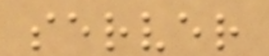server
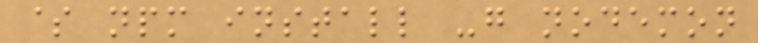$ npm install -g nodemon
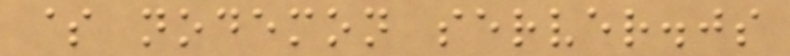$ nodemon server.js
